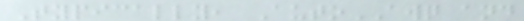Typically, AutoAWQ and
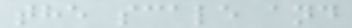the scale and
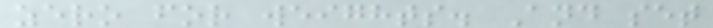zero for weights. And set
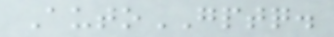AutoGPTQ.
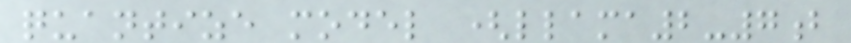quantize model (llama2-7b
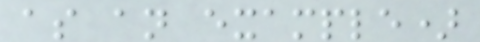as an example)
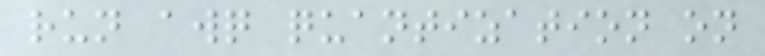run awq quantization on
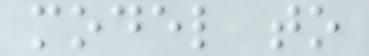model to
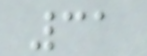31
